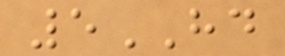5HD
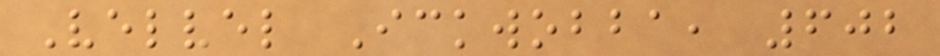Velvel Ickwobba, 602
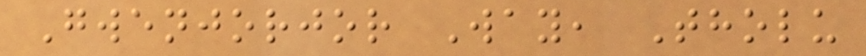Gwenjorjor Way, Tholu
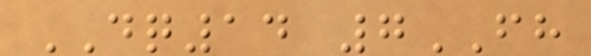DQ14 7FH
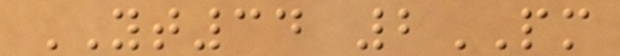YT34 2PM
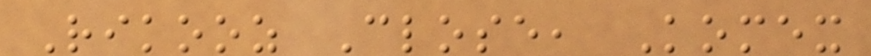Rikooz Close, Komex
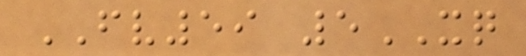FV59 5XQ
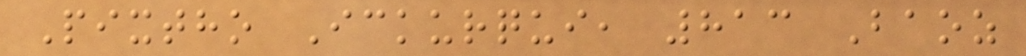Pixtho Ickurqui, 813 Baoz
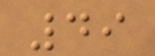49
